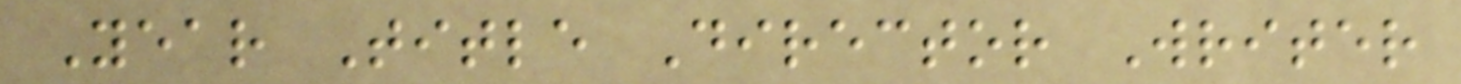Year Title Director Writer
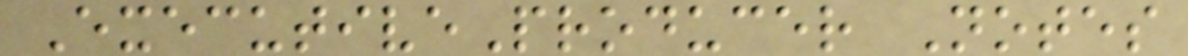ExecutiveProducer Notes
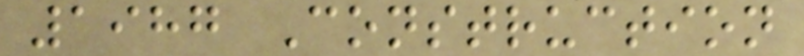1987 Construction
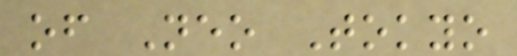of Neo Tokyo
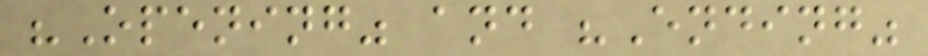"Opening" and "Ending"
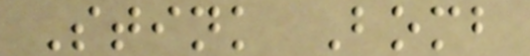Stink Bomb
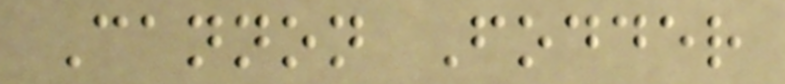Cannon Fodder
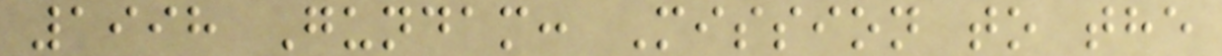1998 Gundam: Mission to the
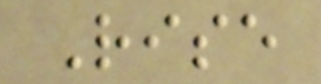Rise
